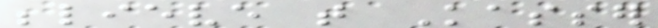believe that Kasser
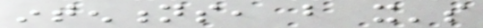intentions, but it's
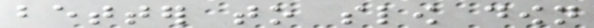better to slow down
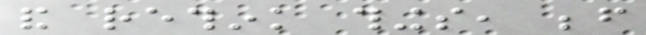and rethink things, before
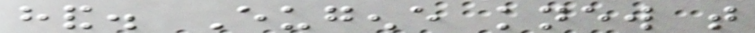hand. Eugene knew that
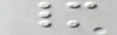many
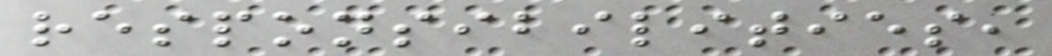responsibilities,
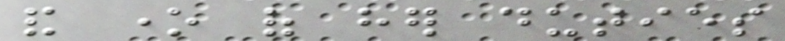and one of her duties
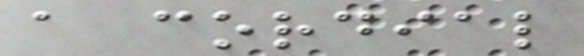a cordial
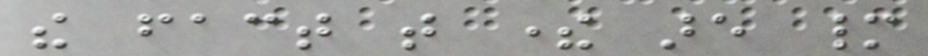the fact that there are many
